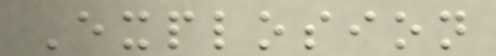Explosion
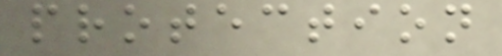protection
